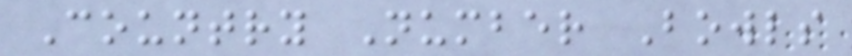Country Number Bowls
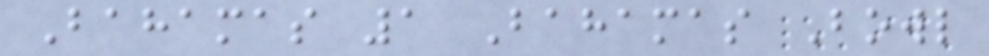Bahamas 1 Bahamas Bowl
